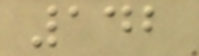142
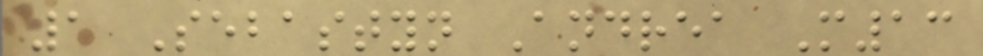1 Sebastyn Andrea M13
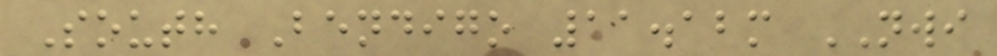South Bendigo 11.12m NWI
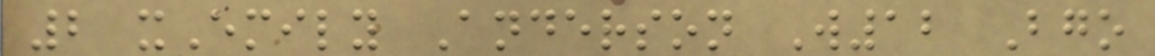2 xEmily Anderson W12 Bgo
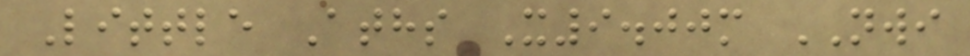Little Aths X9.00m NWI
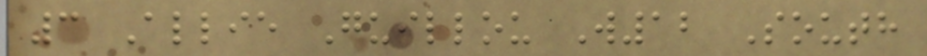3 Allie Guillou W12 South
